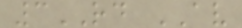3RD AV
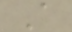A
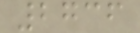2736
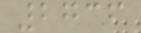2736
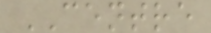CENTRE
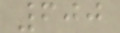600
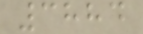3884
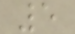5
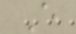E
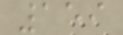159
